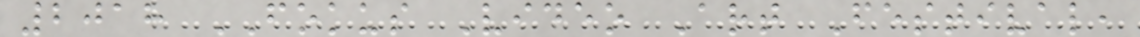2018 FOKUS Video Art Festival,
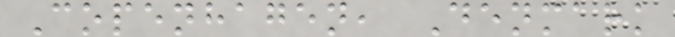Copenhagen, Denmark
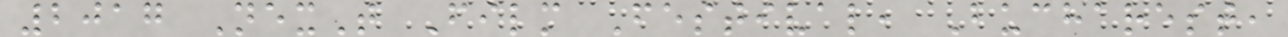2017 NexT Film Festival, Bucharest,
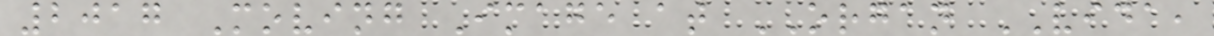2017 Moving Image at ORGAN VIDA,
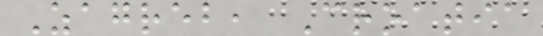Zagreb, Croatia
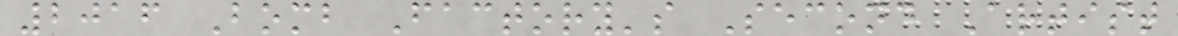2016 Bomb Factory's Second Artist
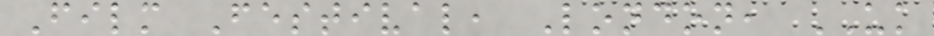Film Festival, London, UK
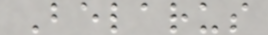Belarus
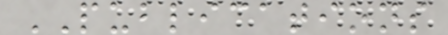PUBLICATIONS
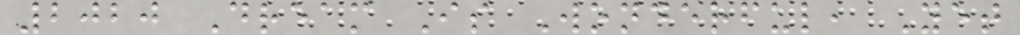2020 Dream Is Wonderful, Yet
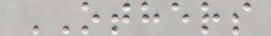OTHERS
